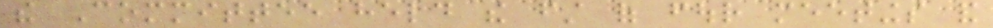the Committee held the first of four meetings and
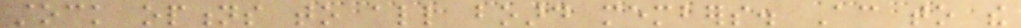stock options to all board members. According to the
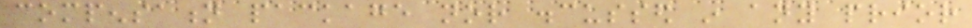compensation package nor discussed in any prior
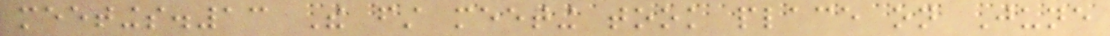meetings.13 The first meeting took place on June
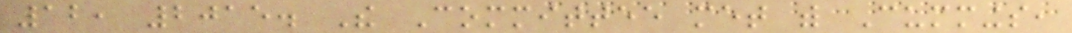12, 2015. The Committee met with Cummings,
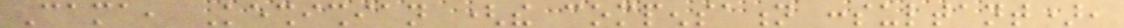Cama, Keshishian (the compensation consultant),
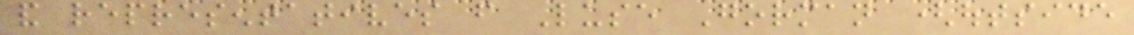and representatives from Luse Gorman (outside
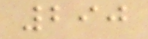290
